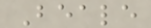Beale
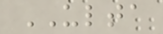ULTA
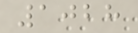1028
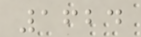1624
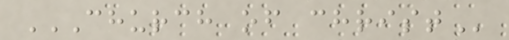CHURCH OF CHRIST
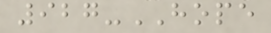927-HOPE
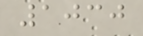1030
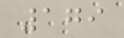179
